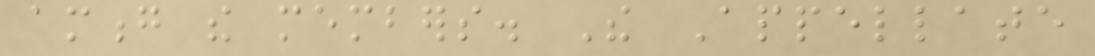among the members. The Appellate
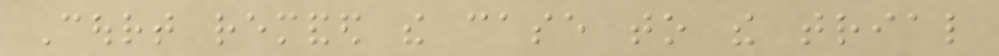Court remanded the case to the trial
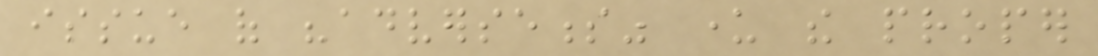issue of "adverseness" under the proper
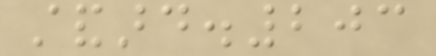standard.203
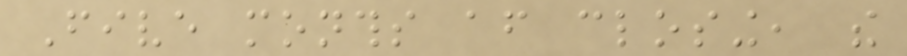Five months after closing, the
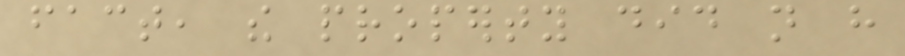fact, the property did not have
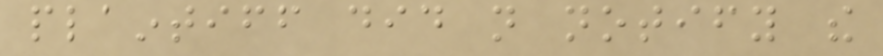plaintiff did not notify the
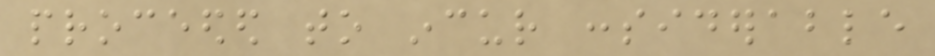proceeded to incur considerable
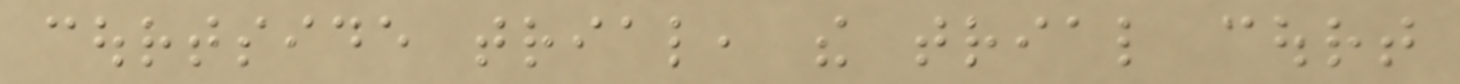courtside trial, the trial court
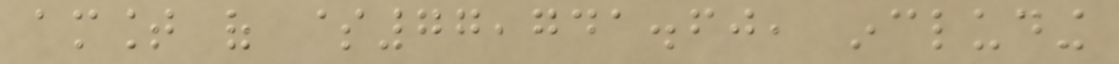amount of $77,741.60, including
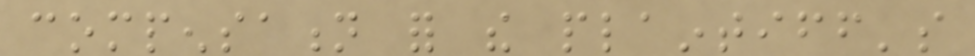compensation for the plaintiff's
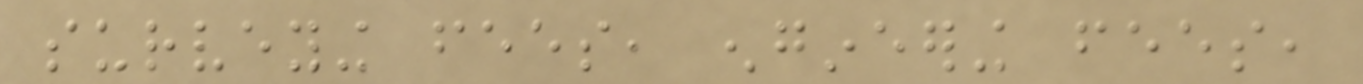surveying fees, engineering fees,
